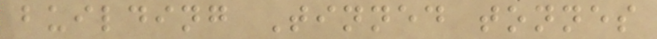building Tinned tonnes
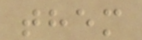them
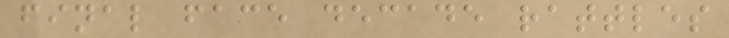final face decade rattles
